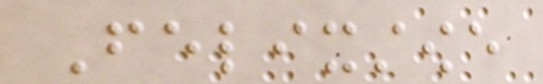Felixstowe
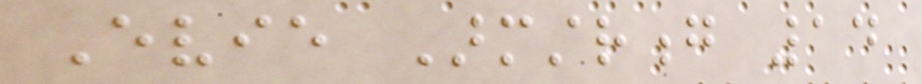Evie Armstrong 14
